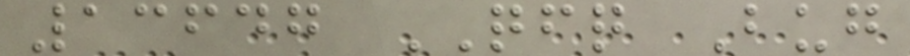13647 QFQ Bug
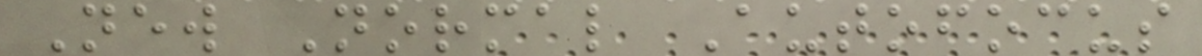New Normal Autofocus
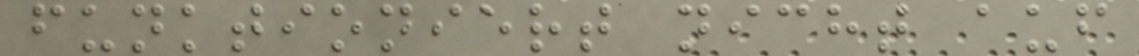funktioniert nicht auf
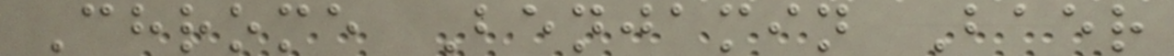Chrome Benjamin Baer
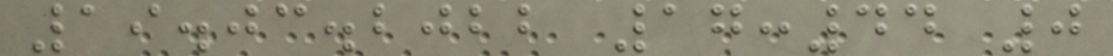19.03.2022 17:44 0
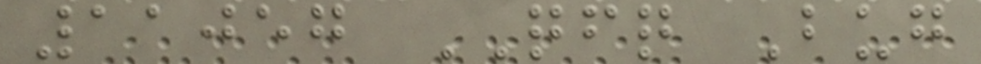11057 QFQ Bug
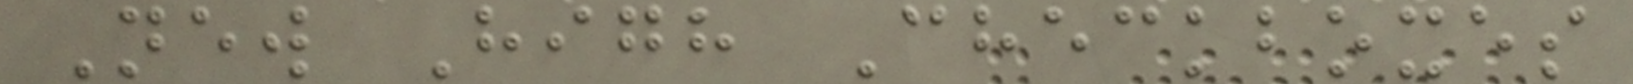New High Checkboxes
